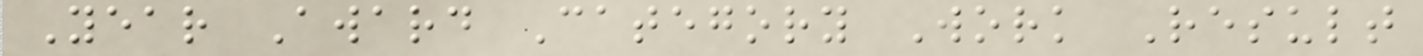Year Award Category Work Result
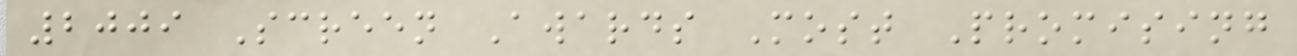2009 Screen Awards Most Promising
